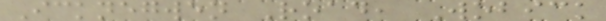Icknegwen Road, Wobick
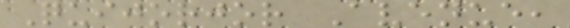Quijorjor Avenue,
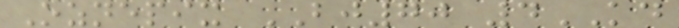Oznepix BJ70 4KD
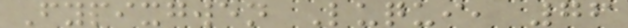Fypixgwen Luqui, 76
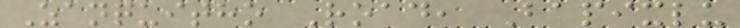Zanquitho Road, Bapixlu
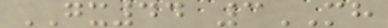GX44 3MH
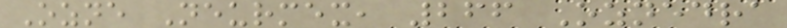Ozne Neurmex, 266 Oznedra
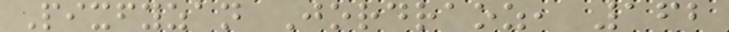Pixfyzan Jordraoz, 162
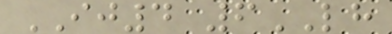IJ4 6LH
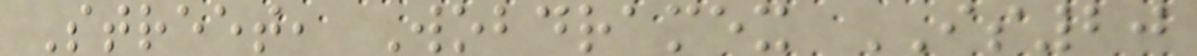Street, Wobdramex IS20
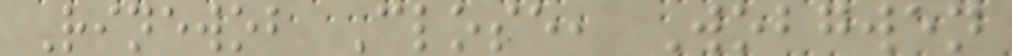Rinewob Close, Wobgwen
